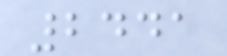2441
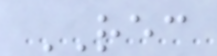REC
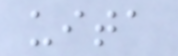uita
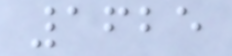1625
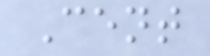Cent
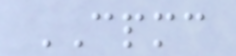CPMC
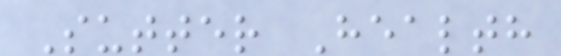Sutter Health
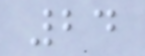24
